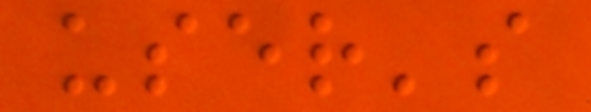user's
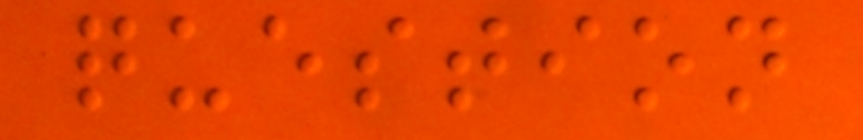question
